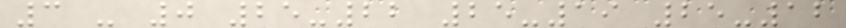3 - 0 25-22 25-19 25-12
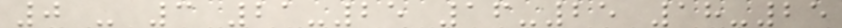0 - 3 21-25 16-25 18-25
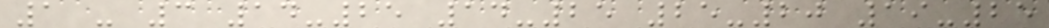1 - 3 14-25 14-25 25-20 19-25
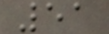51
